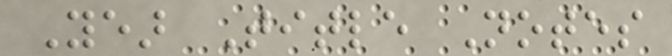Year Title Notes
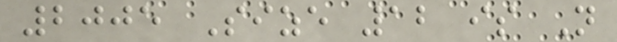2005 Size 12 is Not
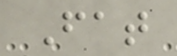Fat
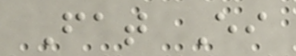Fat Either
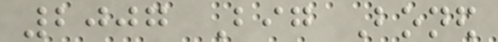2007 Big Boned
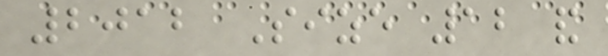2012 Size 12 and
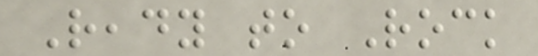Ready to Rock
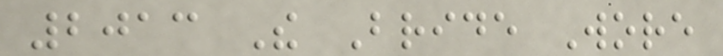2013 The Bride Wore
